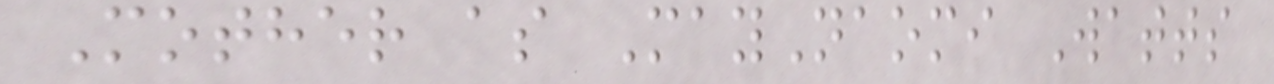Mother as MayNaomi Watts
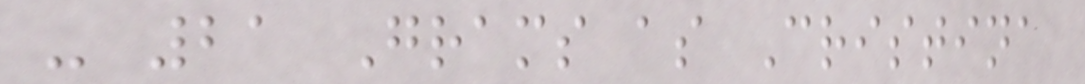- 21 Grams as Cristina
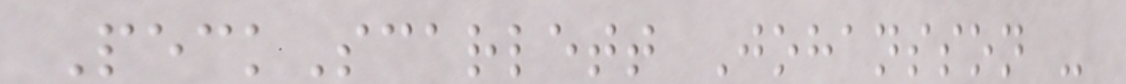PeckScarlett Johansson -
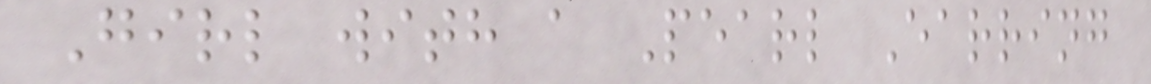Girl with a Pearl Earring
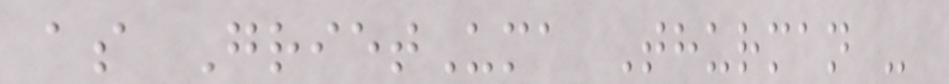as GrietUma Thurman -
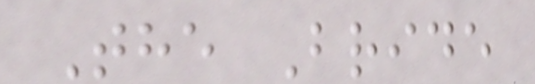The Bride
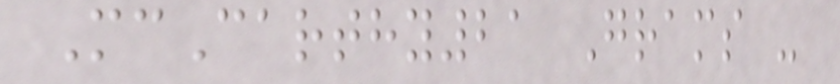McCarthy21 Grams -
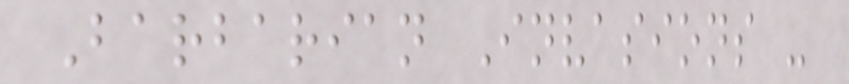Barbarian Invasions -
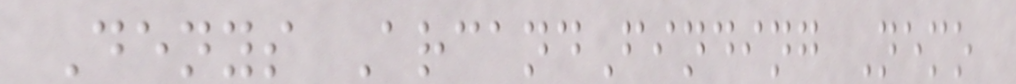Denys ArcandFinding Nemo
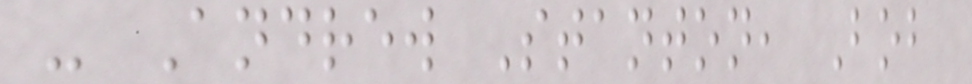- Andrew Stanton, Bob
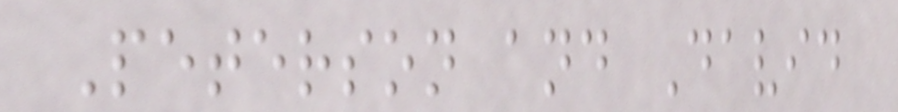Peterson and David
